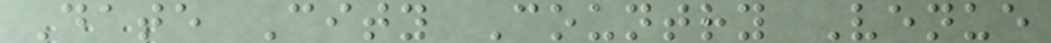Date City Country Venue
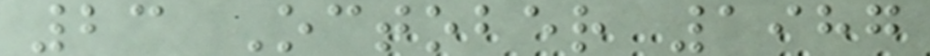23 October 1987
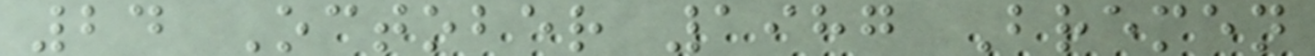24 October 1987 Bremen
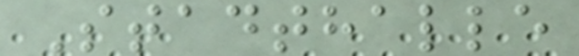Stadthalle
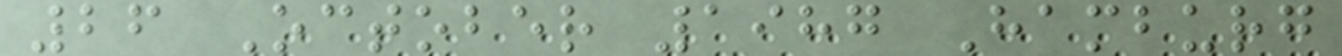26 October 1987 Hamburg
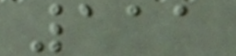111
